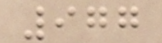977
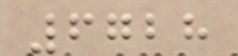6728
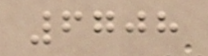6708
